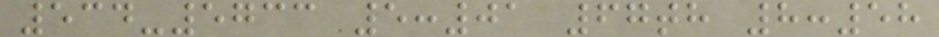534-5733 5:01 67th 8:58
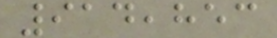914,853
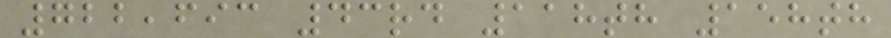722,693 43rd 118th 158th
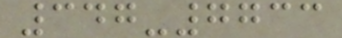347-7733
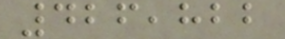426,822
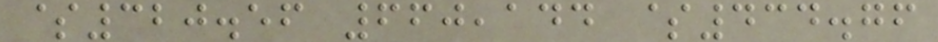$320.56 660,144 $434.76
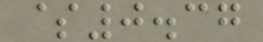$0.37
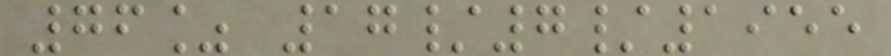76% 17/7/1955
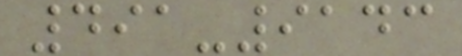491-9143
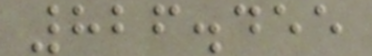826.455
